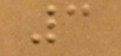3
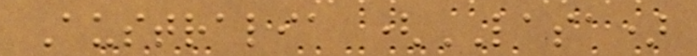Australia (LASA)
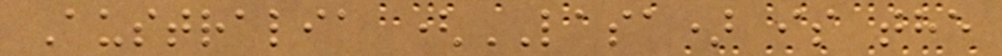Australia (LASA) is the
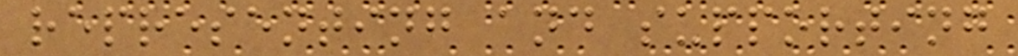representing and supporting
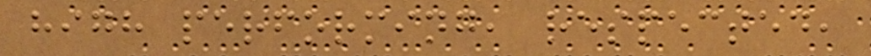high performing, respected,
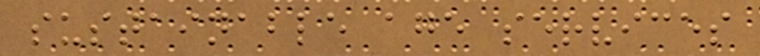sustainable age services
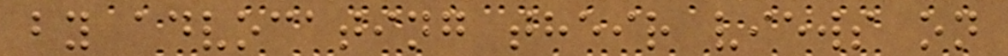by advocating their views on
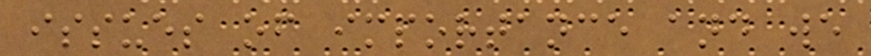issues of importance and we
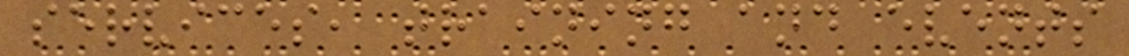services, training and events
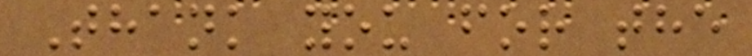Thank you for the
